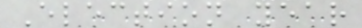Election year
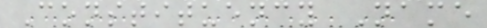Constituency Name
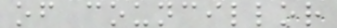of councillor
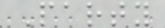Party
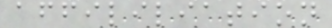affililiation
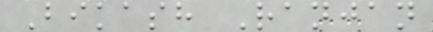Bikash Ranjan
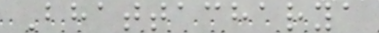Bhattacharya
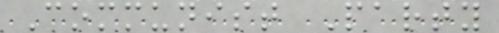Communist Party
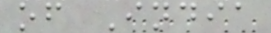of India
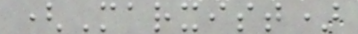(Marxist)
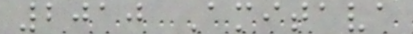2010 Amitava
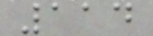114
